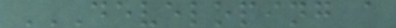DEVELOPING A
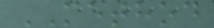METHOD
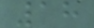18
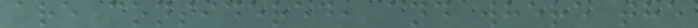are considered, and where the
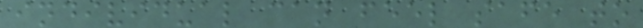individual can feel safe to
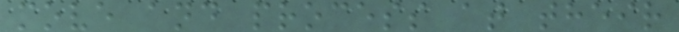move and process at their
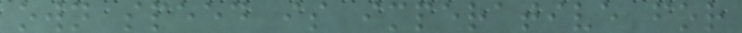own speed is imperative for
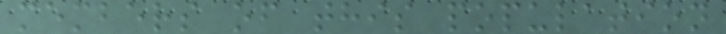members of this population
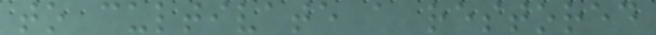to cultivate a restored
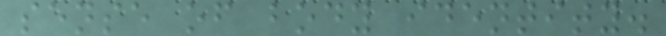sense of body identity.
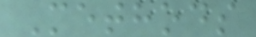Methods
